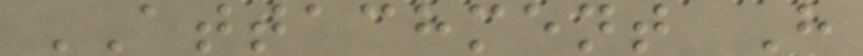ATTACHMENT H
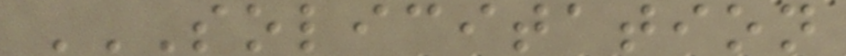SOLICITATION
